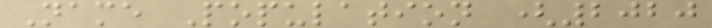Name Population (2020
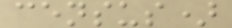census)
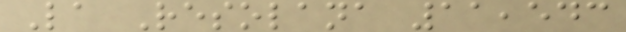La Resolana 11,543
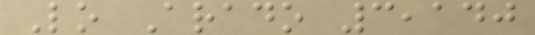Lo Arado 3,140
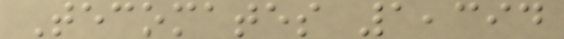Tecomates 1,394
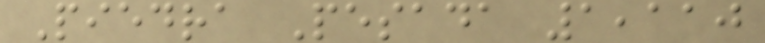Piedra Pesada 1,110
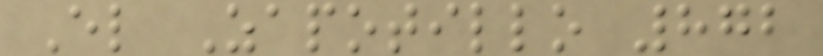El Zapotillo 872
